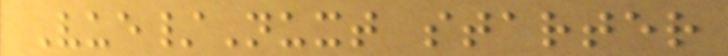Vue/Nuxt starter
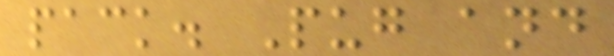pack. Pug and
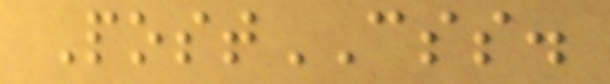PostCSS.
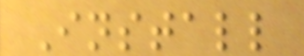Install
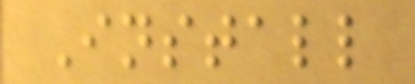Install
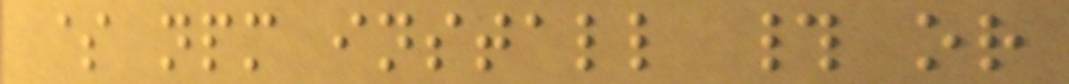$ npm install # or
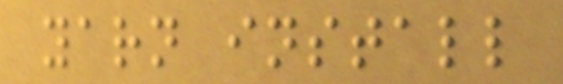yarn install
